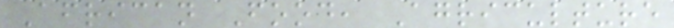African Food, Agriculture
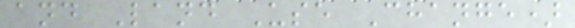and Land Use Change)
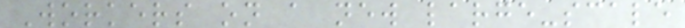Workers on a new large-scale
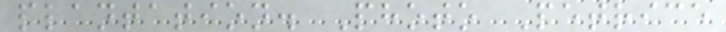plantation. Photo Petrice
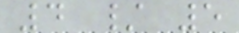4 / 5
